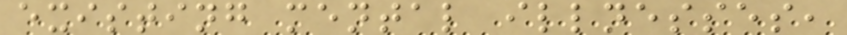existing mental illnesses,
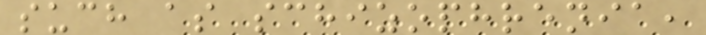such as schizophrenia,
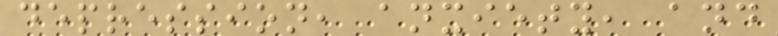depression, anxiety, and
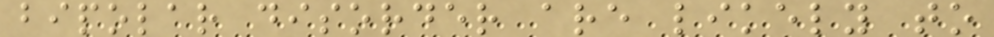bipolar disorder are likely to
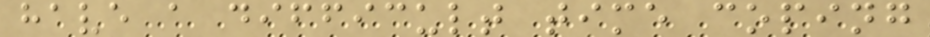have a difficult time coping
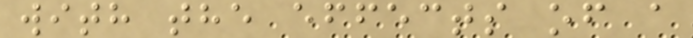with the effects of a
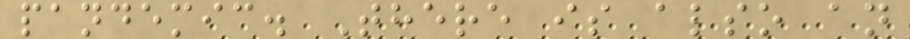pandemic. There is also an
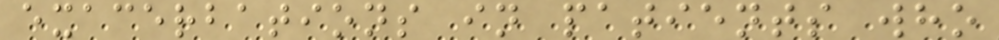exacerbations in patients who
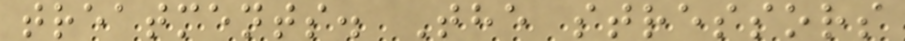treatments. The stressors
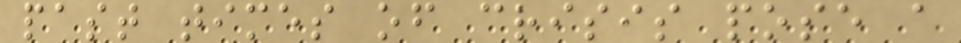past times of crisis pose a
